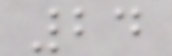24
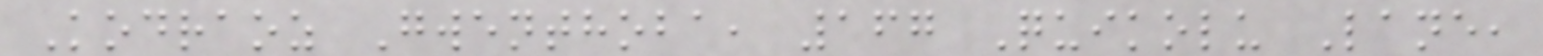Kodraoz Gwenthoba, 167 Quikolu Lane,
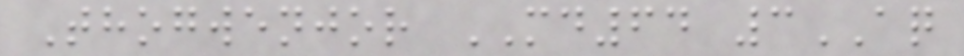Thogwenjor MD64 3AQ
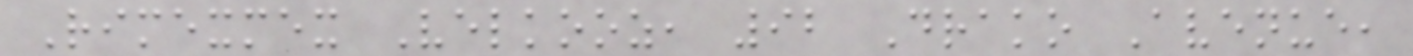Rimexmex Velkooz, 92 Drako Avenue,
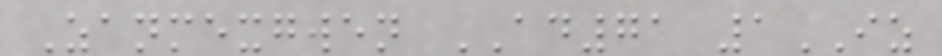Zanmexgwen AD71 1IZ
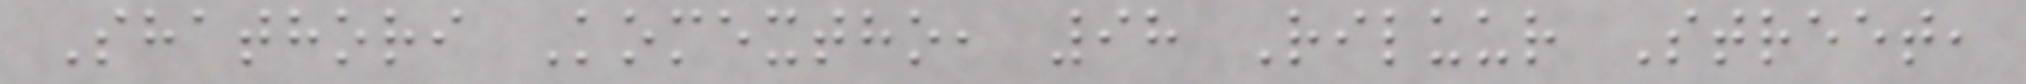Shathori Komextho, 98 Riluur Street,
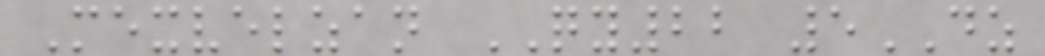Mexvelzan QY22 5DZ
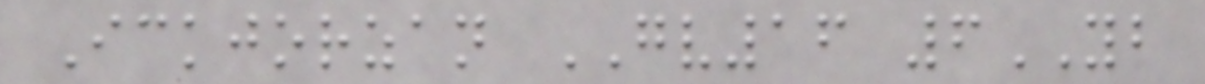Ickjorzan GV16 6YB
